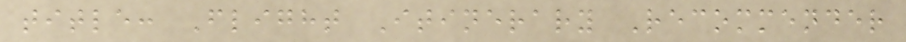title: Flight Itinerary Recommender
